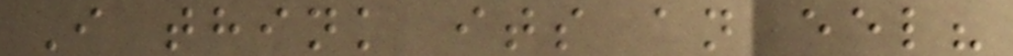I think its an eel?
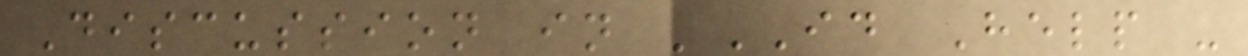Discussion in 'ID Help -
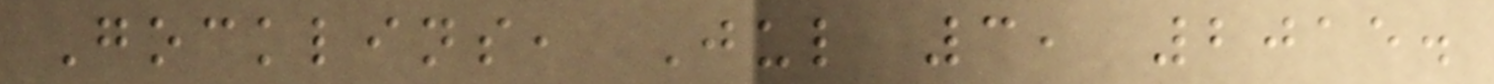Gocklins, Jul 3, 2015.
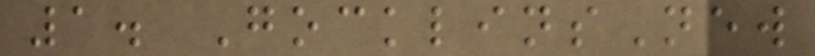1. GocklinsNew
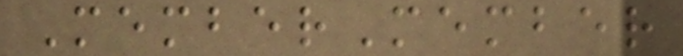MemberMember
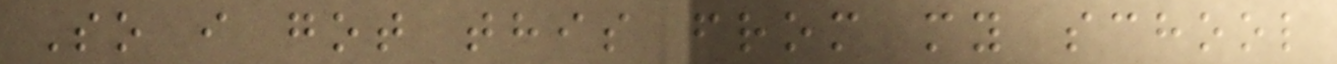So i got this from my school
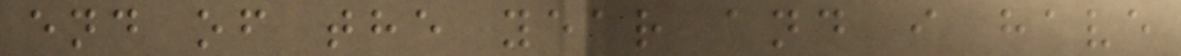end of the year and i have
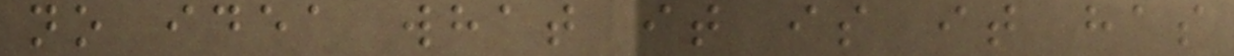no idea what it is it has
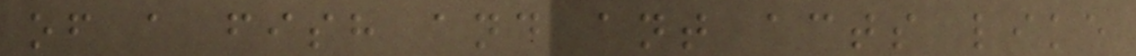of a fish and ant acts like
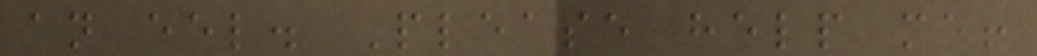an eel. Please help me!
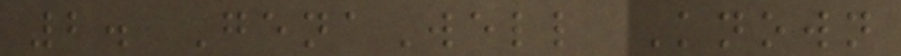2. GenaWell Known
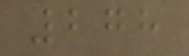278
